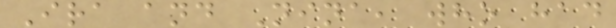Ira and Nina, who had
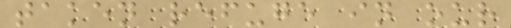taken refuge in our
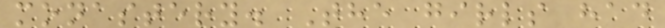monastery. The girls had
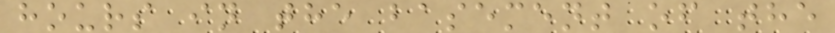hours in the basement of the
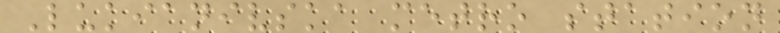Lukianivska metro station
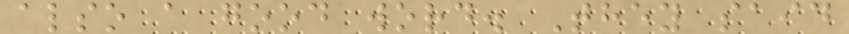also a good word. They said
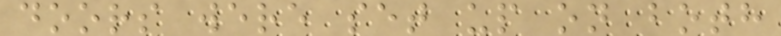doors were set up on both
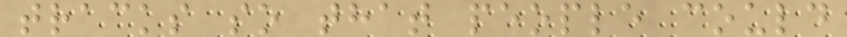tracks so that people could
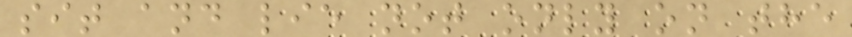sit and lie not only on the
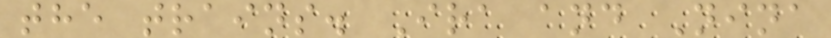the trains. Ira and Nina
